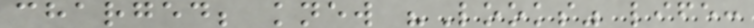charged; knew "Looks" life:
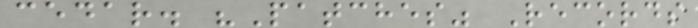cedar. "Patches" Records
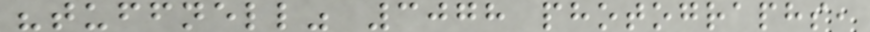"tuffnell" 3078 photographs,
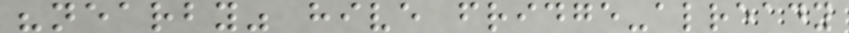"nearby" hive fridge-already
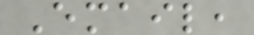Email,
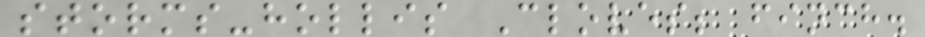storms-hollis Cloves; finch.
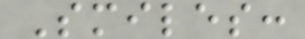Smiles:
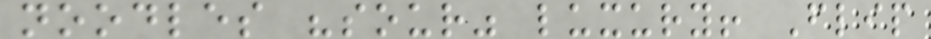noodles "sour" luxury! Flip
